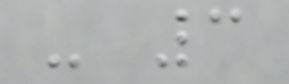- 3
